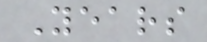Years
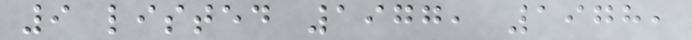9 listed 1977, 1978,
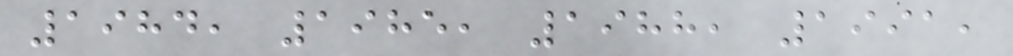1984, 1985, 1988, 1991,
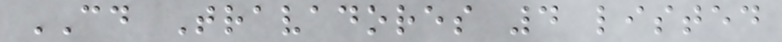CD Travadores 4 listed
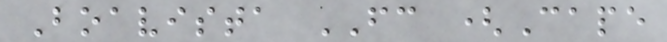Boavista FC (Cape
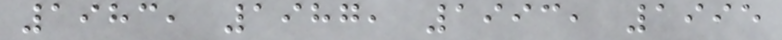1983, 1987, 1993, 1995
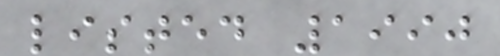listed 1990
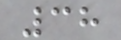38
